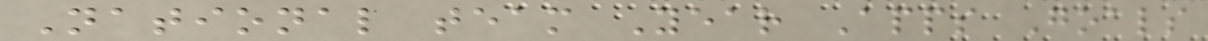National team Year Apps Goals
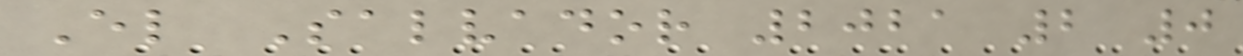El Salvador 2021 2 0
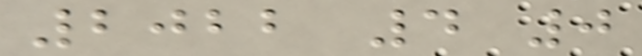2022 4 0
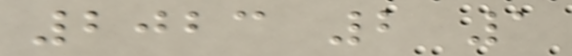2023 2 1
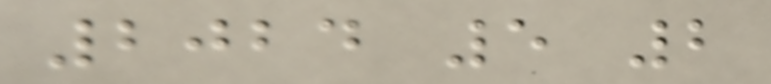2024 5 2
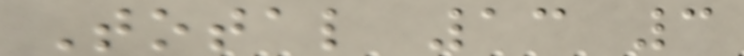Total 13 3
